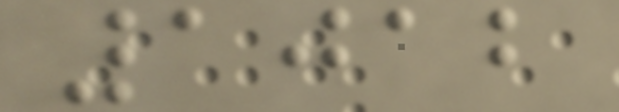1012
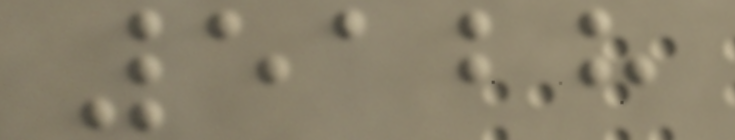5128
